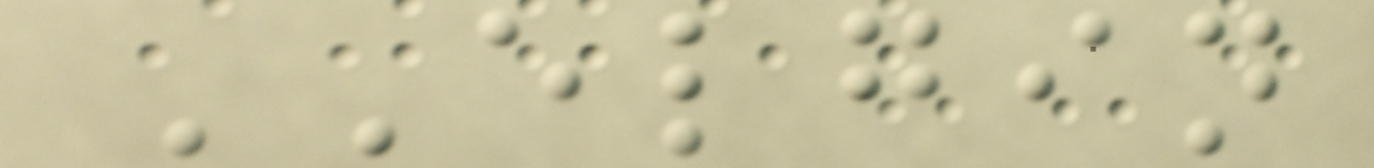ELGIN
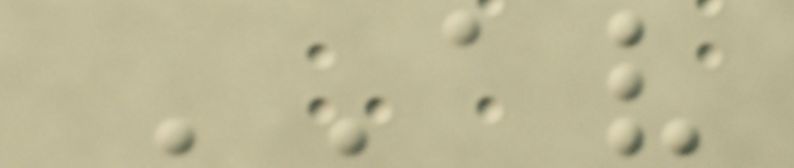AV
